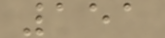151
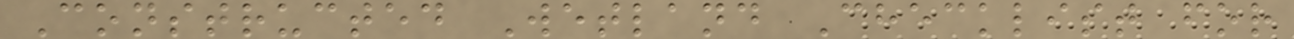Constructed Wetland Checklist for
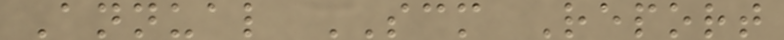Annual SCM Report
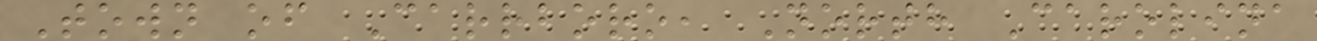Town of Carrboro, North Carolina
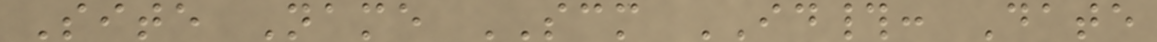Site Name SCM ID#: Date
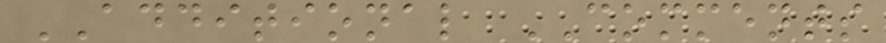ADDITIONAL COMMENTS
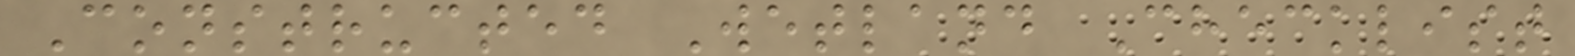Constructed Wetland Checklist
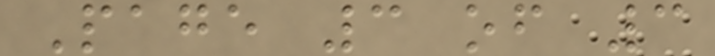Page 3 of 3
